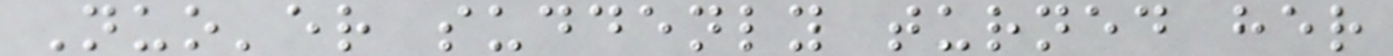Nuo'er suddenly turned her
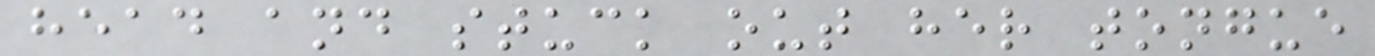head and stuck out her tongue
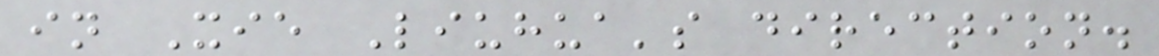in Xie Liuhua's direction.
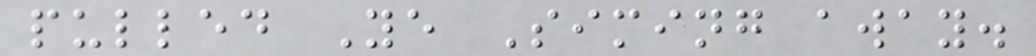pulled Ye Siming away.
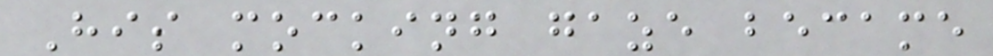His mocking gaze became
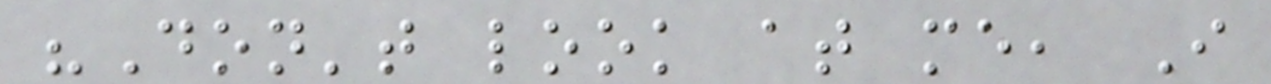"Don't look at me, I
